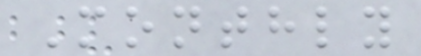Monthly
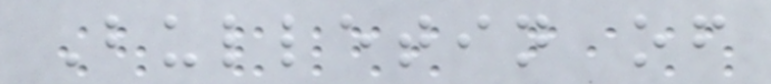Bulletin of
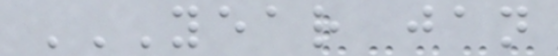YEAR JAN
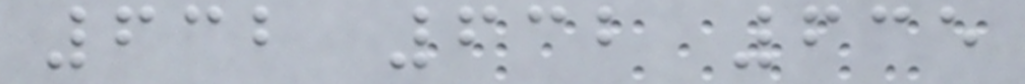632 632 635
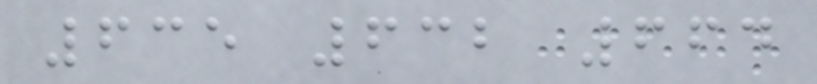635 632 664
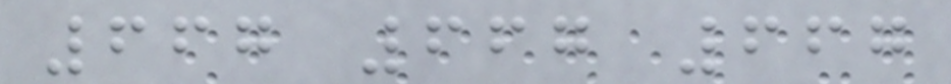667 667 667
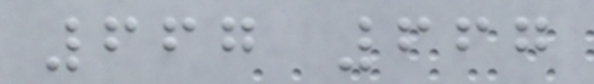667 667
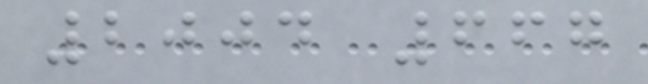2004 667
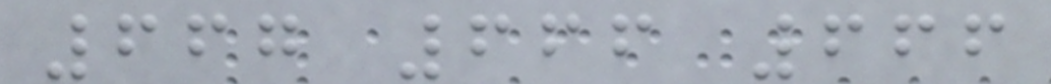667 666 666
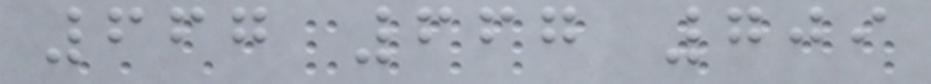667 667 709
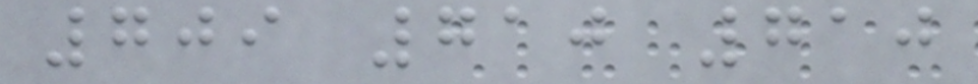709 710 710
